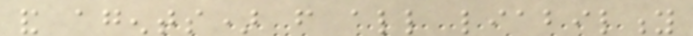and agents) from all liability
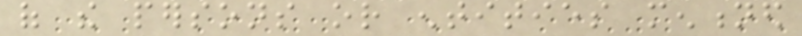of the persons or entities mentioned
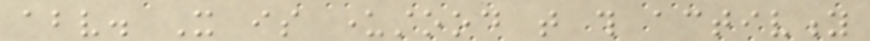above. It is understood that this activity
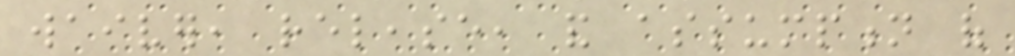waiver, release, and assumption of
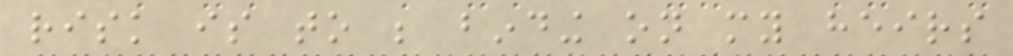risk is to be binding on my heirs
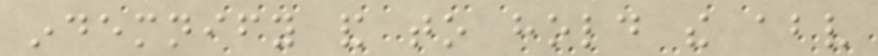indemnify and to hold the above
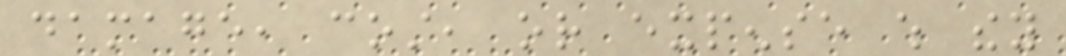damage, cost, or expense which they
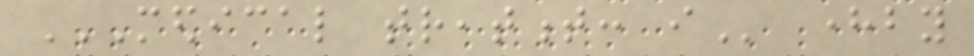MEDICAL TREATMENT: I hereby
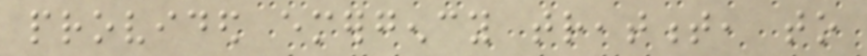provided emergency treatment, to
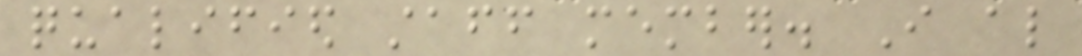qualified staff member. I also
